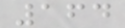164
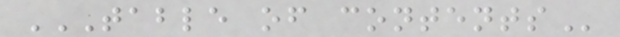TABLE OF CONTENTS
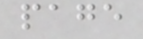page
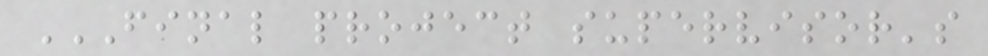FINAL PROJECT SUPERVISOR'S
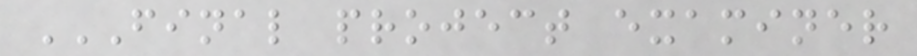FINAL PROJECT EXAMINER
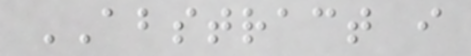ABSTRACT i
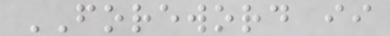FOREWORD ii
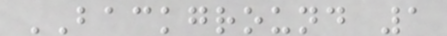BACKGROUND 1
